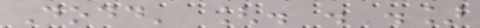Dodd' [. . .]
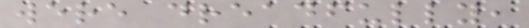were dreadfully,
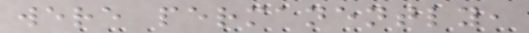were permanently,
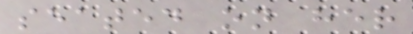seated on her
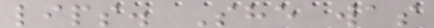lips. She was
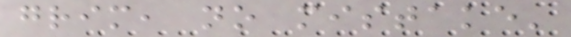grim, no mistake'
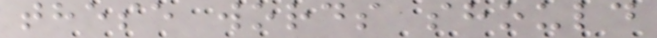these words should
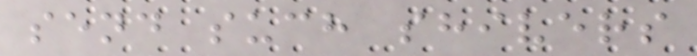send such shivers
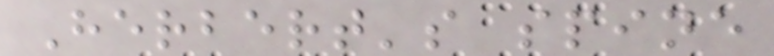Herbert's spine
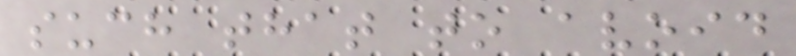such that to avoid
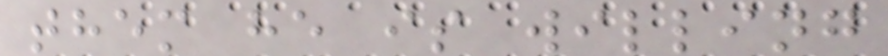them he is willing
